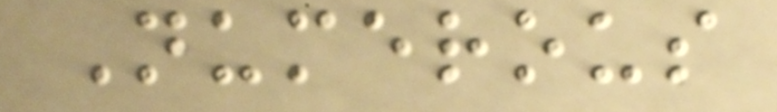Numerous
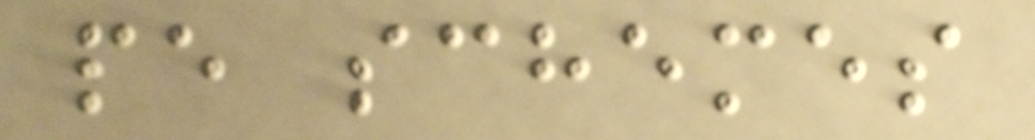pe schemes
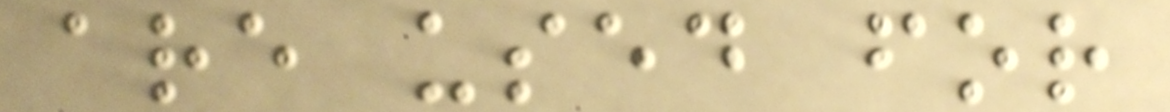are used for
